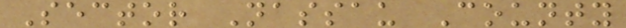Sector Nassau County
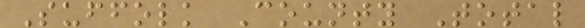Suffolk County Total
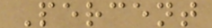Percent
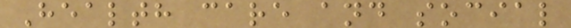Health care and social
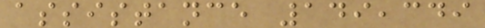assistance 149,349
